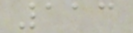113
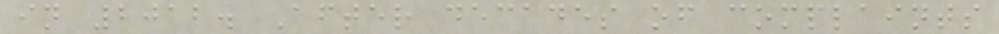in 2012. After decades of complaints
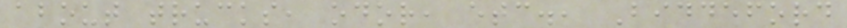about trucks, odor, etc., Biddeford
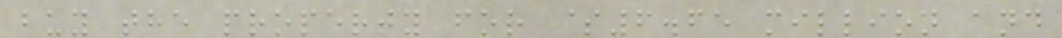buy the property for $6.65 million and
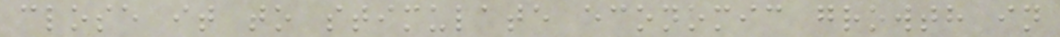close it to stimulate economic growth in
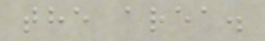the area.
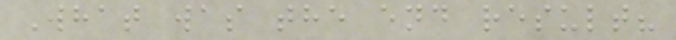What was the end result?
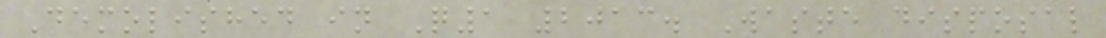Demolished in Q1 2013. Waste disposal
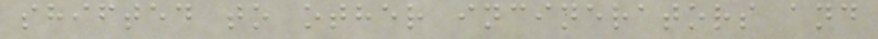shifted to other incinerators and
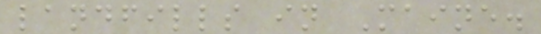landfills in Maine.
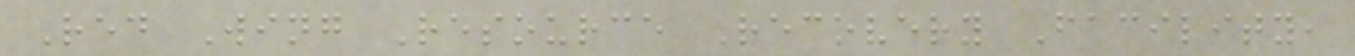Red Wing Resource Recovery Facility,
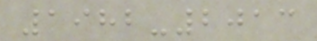1982-2013
